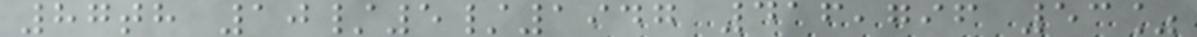87th 10/5/1947 416,796 53%
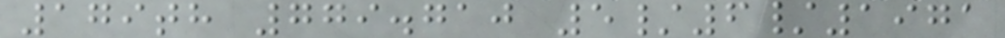179th 779.710 5/6/1971
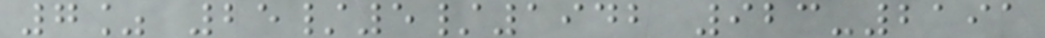7% 25/5/1942 923-2191
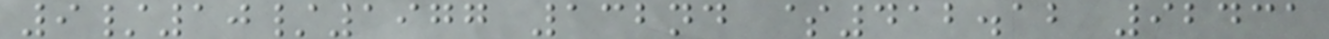9/10/1977 132nd $412.12 92431
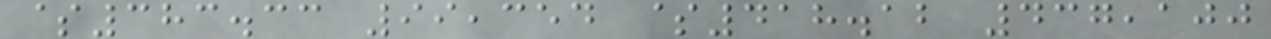$383.33 99,354 $418.12 437,100
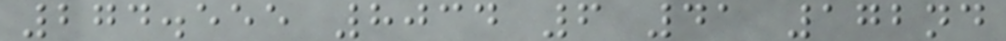274.555 8034 6 41 172nd
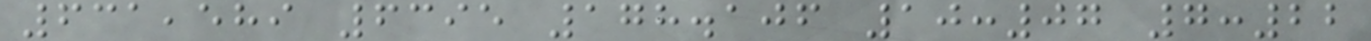631,589 6395 178.106 10:07 7:22
